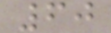60
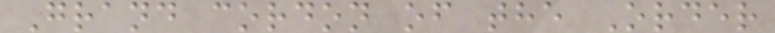Grand cordon of the Order
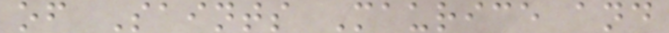of Saints Maurice and
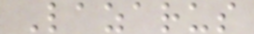Lazarus
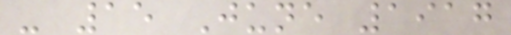- 15 June 1917
